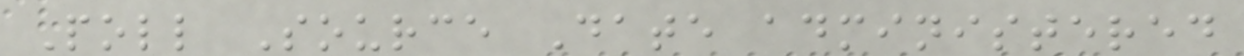Poll Source Date administered
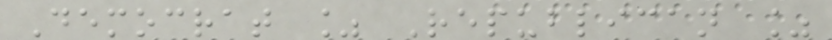Democrat % Republican %
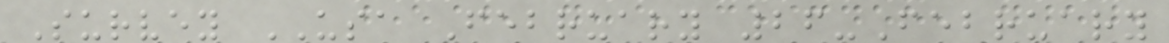Survey USA February 26-February
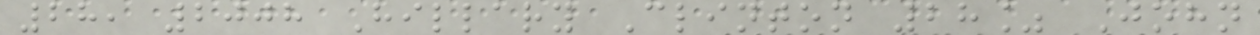28, 2008 Hillary Clinton 28% John
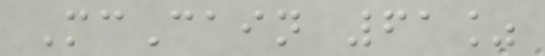McCain 61%
